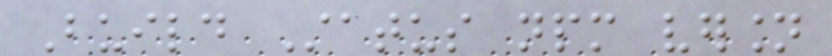Build Status npm version
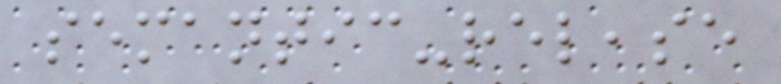semantic-release
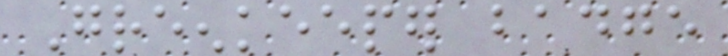Greenkeeper badge
